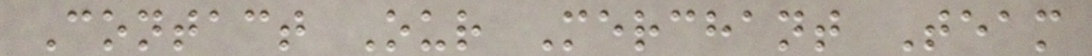Contact Our Merchant Team
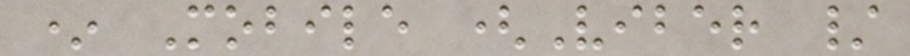* Mobile (Viber /
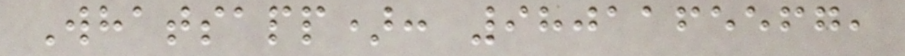Whatsapp): 9801165567,
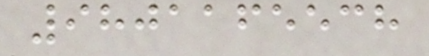9801165538
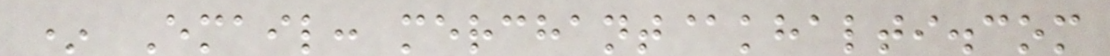* Email: merchant@khalti.com
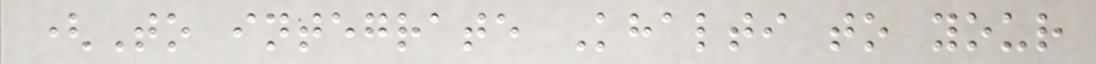(To integrate Khalti to your
